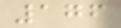176
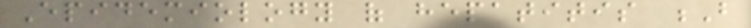Epidemiology of hepatitis B
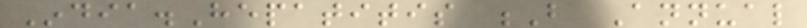India.Hepatitis B Annual
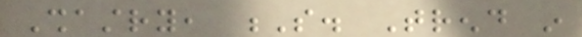Shastry, S. Trend in
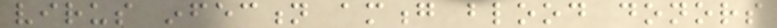virus infection among blood donors
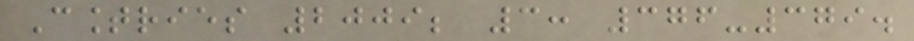Countries 2009; 3: 376-379.
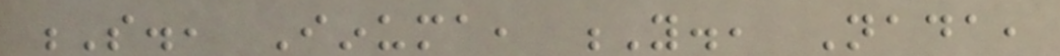S., Iinuma, Y., Nada,
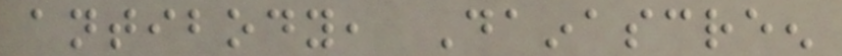antibody, Dainascreen
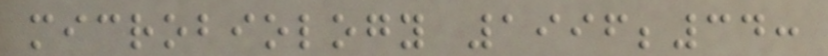microbiology 1996;34:
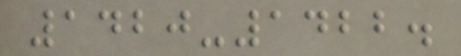1420-1422.
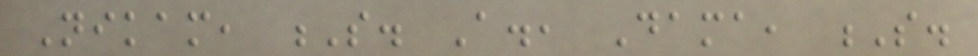Nikam, S. A., Dama, S.
